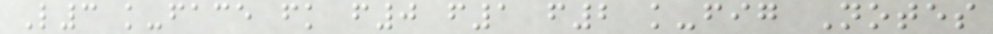L3 k-face fk f0 f1 f2 k-fig Notes
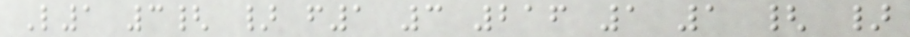L1 3{ } f1 3 216 1 1 { }
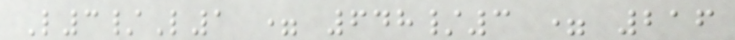L3/L1 = 648/3 = 216
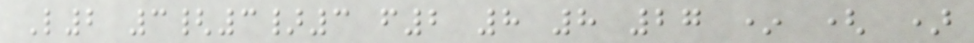L2 3{3}3 f2 8 8 27 * ( )
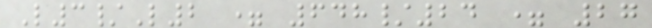L3/L2 = 648/24 = 27
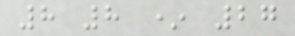8 8 * 27
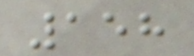158
